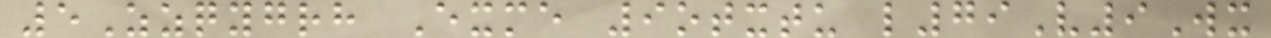5Zzqygrh Exme 9otxtu l79V9Wx
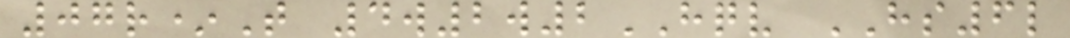07r*T 4w2w2HQV HS6l
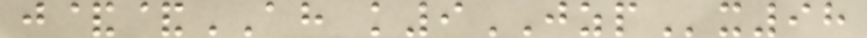j&&AH k9JZPx98
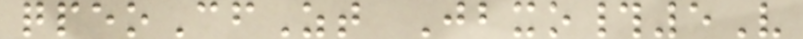qpeoCfZt Jbxo#5V
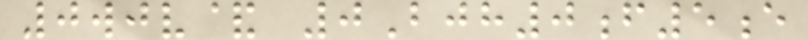0wjv& 0Bjh0f5e
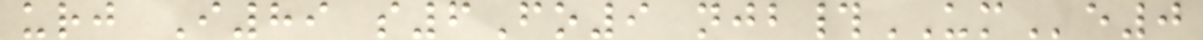urj I89 s6Fo9 njb#UMe0
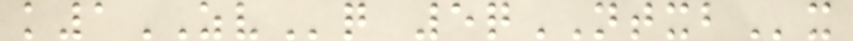k1ZVq 5qNTXBx
